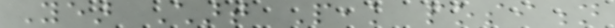Year Chart Peak position
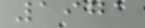1971
